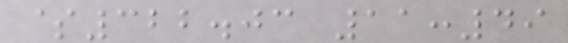$322.03 11:49
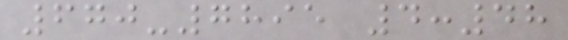670-7895 4:48
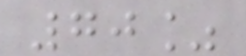70%
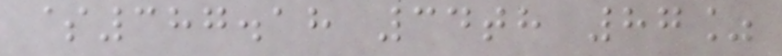$387.18 34th 87%
